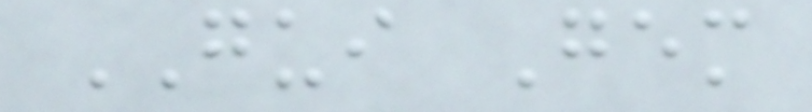GUI Gem
